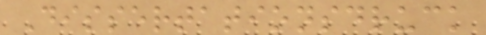Dissertationsdruck
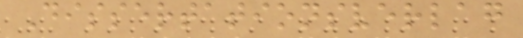Dissertationsverlag
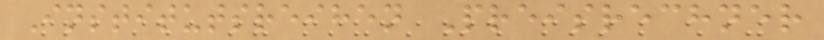Institutsreihen Preisrechner
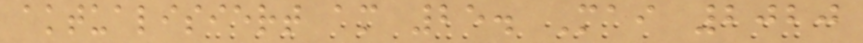aktualisiert am 25. Mai 2020
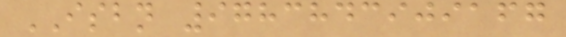ISBN 9783843909167
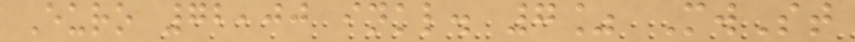Euro 72,00 inkl. 7% MwSt
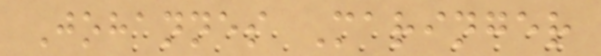Johannes Maringer
